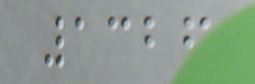1326
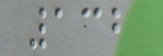132
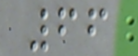66
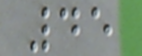45
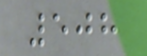508
